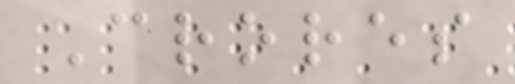Crores
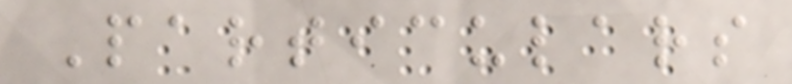Particulars
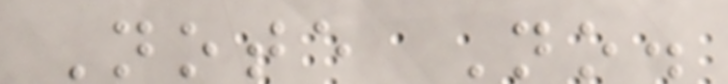Note No.
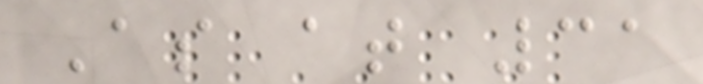As at 31
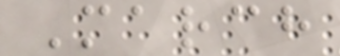March
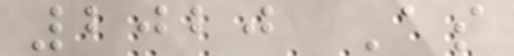2020 As
